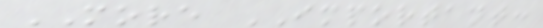MORE IMPORTANT:
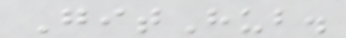GitHub.
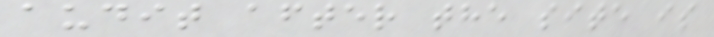audit after the site is
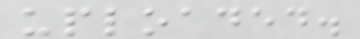uploaded.
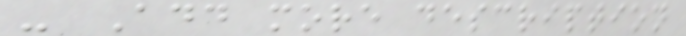- Add more description
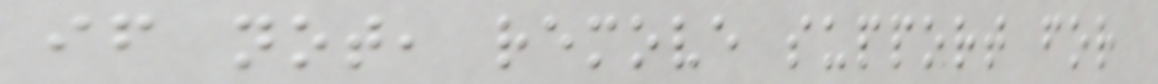if not, remove support for
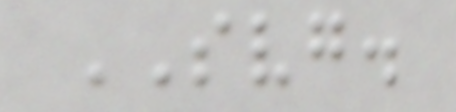SVG.
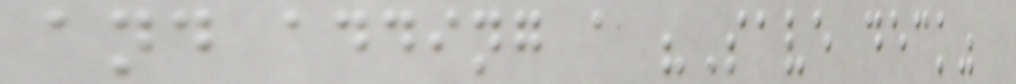and adding a "Save deck"
